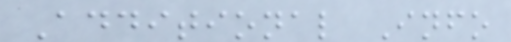Additional Info
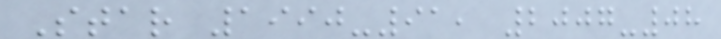Star 1990-91, 2007-08
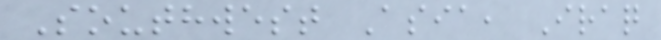Southwest Asia, Iraq
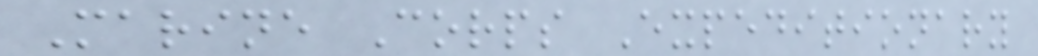Marine Corps Expeditionary
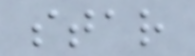star
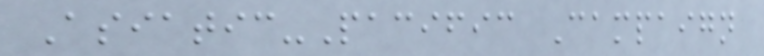Asiatic-Pacific Campaign
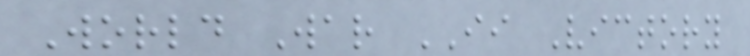World War II Victory
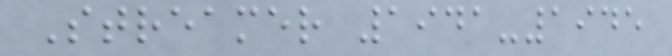Streamer 1941-1945
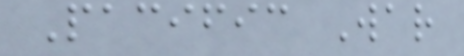Pacific War
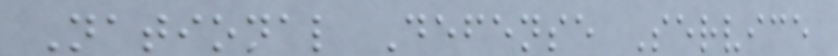National Defense Service
